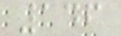146
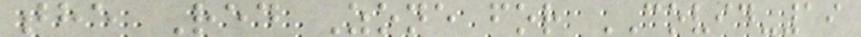the Red Zone for COVID-19
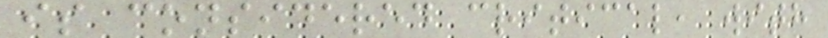is considered critical, with
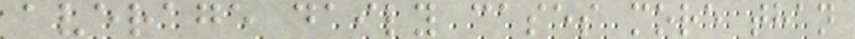average daily cases more than
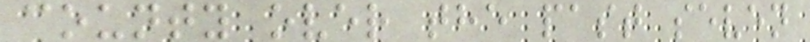county over the past seven
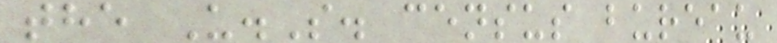the U.S. census bureau
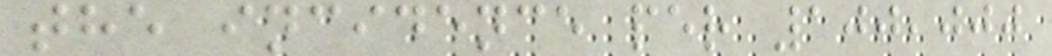the incidence per 100,000
